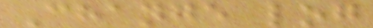Change log
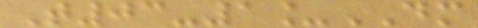T03-1_DM
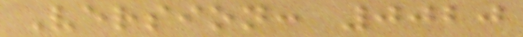Version: 0020
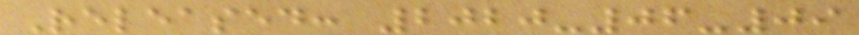Released: 2020-06-09
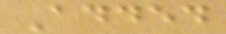Added
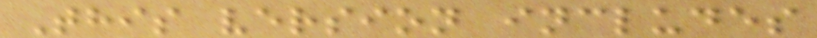This version includes
